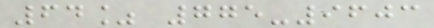64% 775-9603
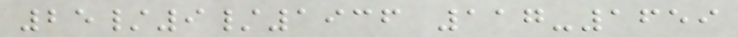25/9/1936 117-1659
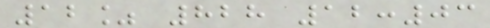12% 828 12:03
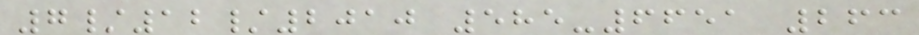7/12/2010 585-6651 263
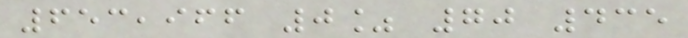653,966 0% 70 435
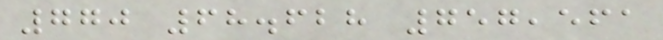770 68.628 757,561
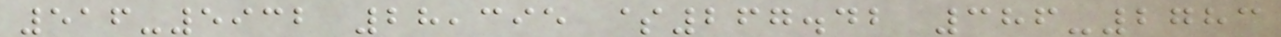516-5932 28,395 $267.42 386-2783
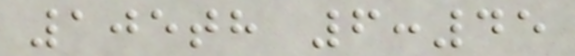105th 6:45
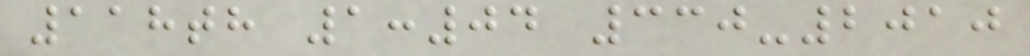118th 1:04 330-2010
